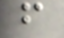f
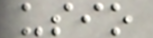usio
